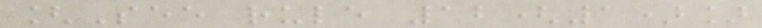[See rule 12(1)]
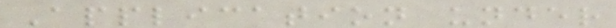Application under
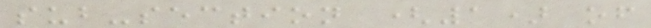sub-section (1) of
